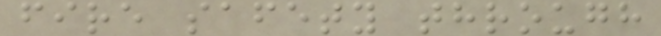fire safety through
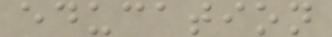education
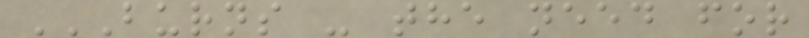BURNS - THE NEED FOR
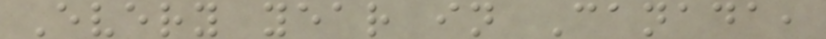Every year in Canada,
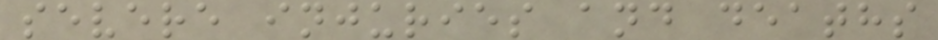severe injuries and deaths
